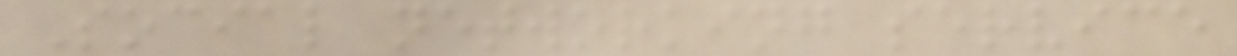Social networking service
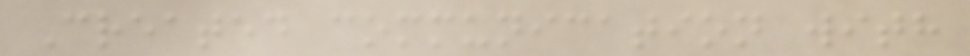Created communication with
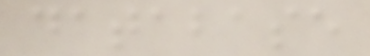database
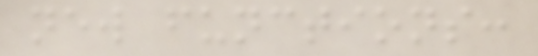new functions:
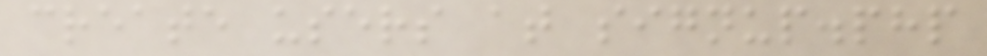create users at signup.php
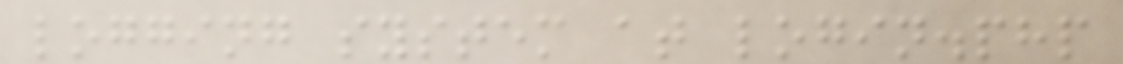logging system at login.php
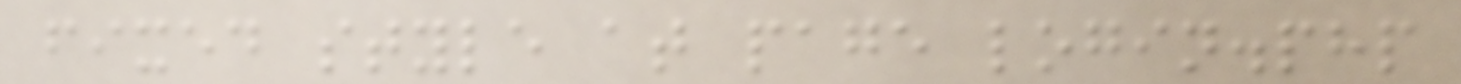fixed style at page login.php
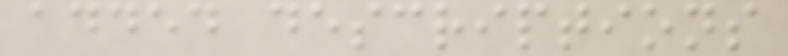added descriptions
